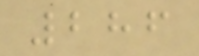286
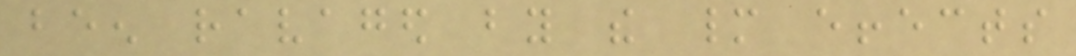been ravaged by the many effects
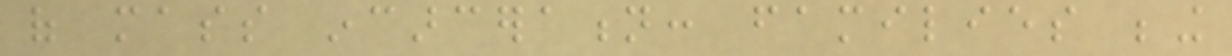of mass incarceration: families being
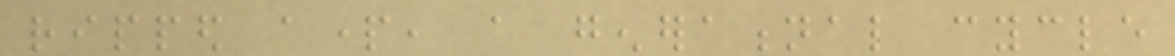ripped apart, a generational cycle
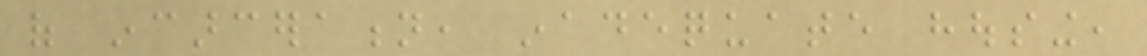of incarceration, inadequate housing,
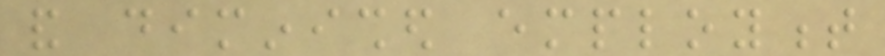and diminished employment
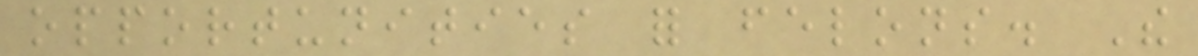opportunities for felons. The
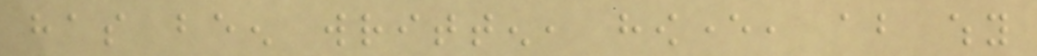has been written, however, about why
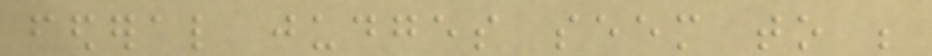federal judges seem to be
